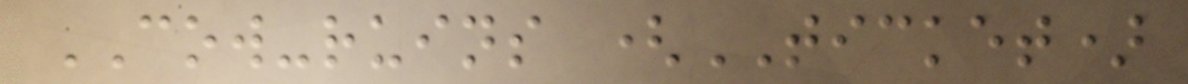COW-ruins (TICKET)
